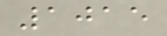1015
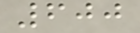600
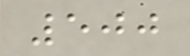500
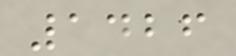1426
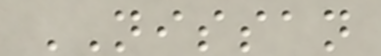NISSAN
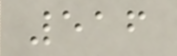516
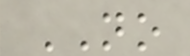NO
